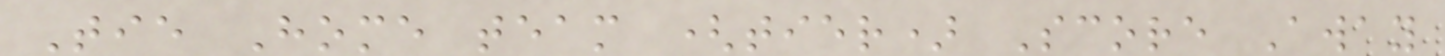Tie Home team (tier) Score Away
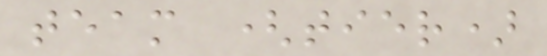team (tier)
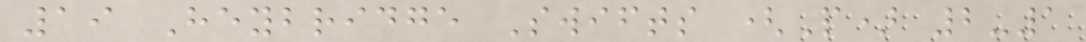19 Heybridge Swifts (P) 2-1
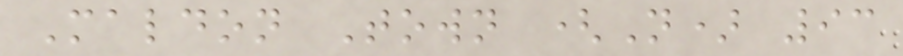Maldon Town (N) 93
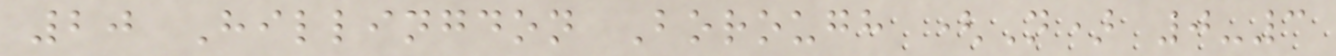20 Hillingdon Borough (N) 0-3
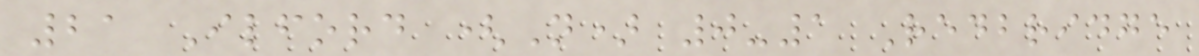21 Ilford (N) 0-1 Redbridge
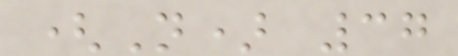(N) 37
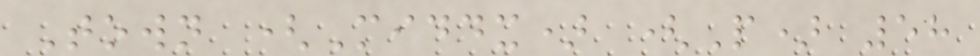Town (Middx) (P) 58
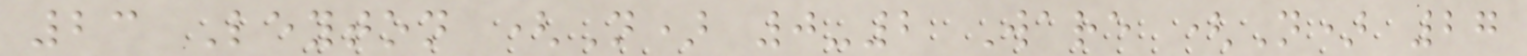23 Leyton (N) 0-2 Ware (N) 27
